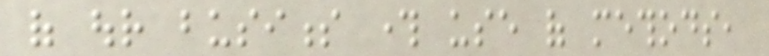of our business through use of methods,
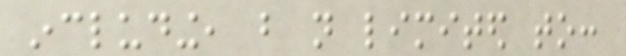including, but not limited to:
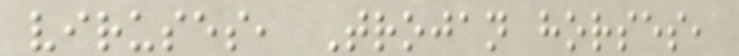viruses, Trojan horses,
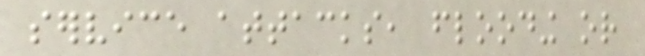service attacks, flooding or
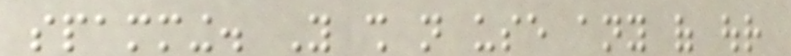spamming. You shall not use any of our
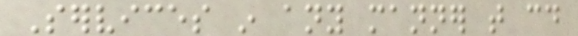Services in any manner that could
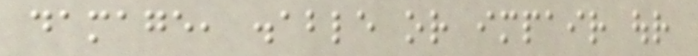damage, disable or impair our
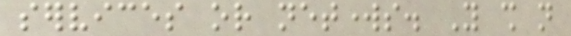services or networks. You shall not
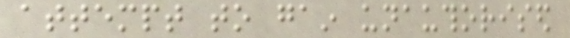attempt to gain unauthorised
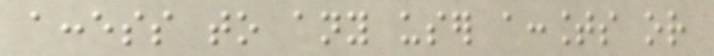access to any user accounts or
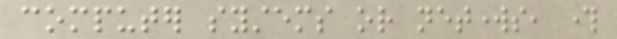computer systems or networks, through
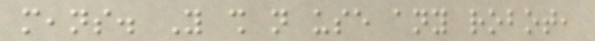means. You shall not use any robot,
